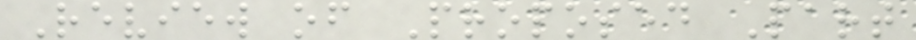Review of Proposed Part
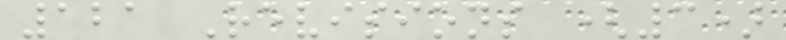121 Revisions (3)
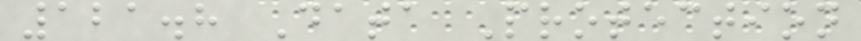121.8 Data Protection
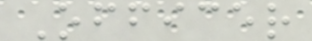Officer
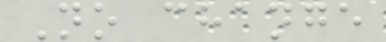No change
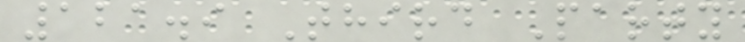121.9 Third Party
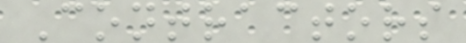Contractors
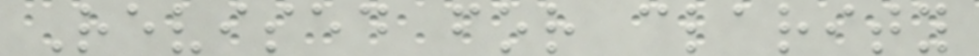Revised for clarity
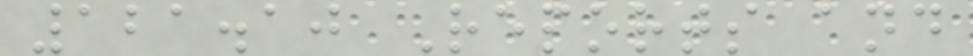121.10 Reports and
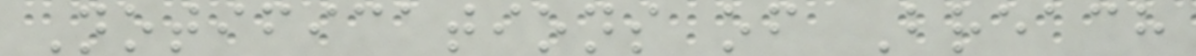Notifications of Breach
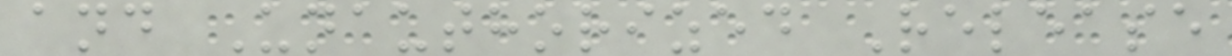and Unauthorized Release
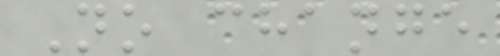No change
